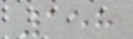158
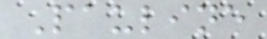Pauline
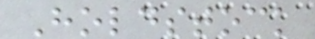Holdstock
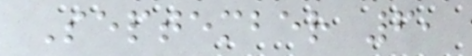September 6,
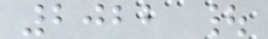2022 |
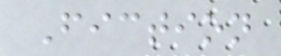Fiction
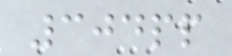304pp
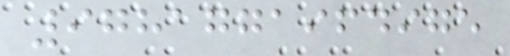9781771964975
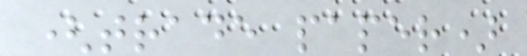(trade paper)
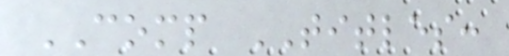COMP TITLES:
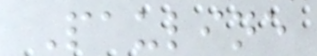Pauline
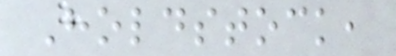Holdstock,
